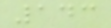143
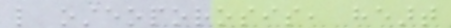like osteoporosis, heart
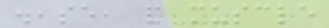disease, and muscle
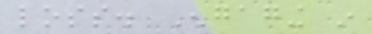loss. Engaging in
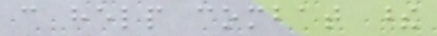can help combat these
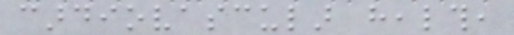cardiovascular health,
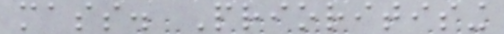mass. Prioritising
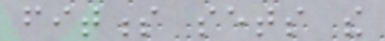fitness sets the
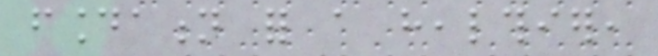foundation for a healthier,
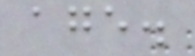age.
